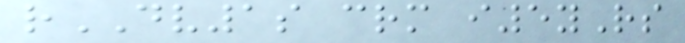rDV1s crm i5yRs
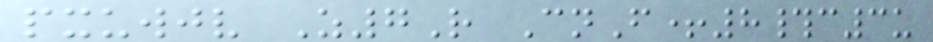pxuwjv Z7R CnF+8#c3u
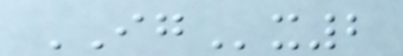IGx2
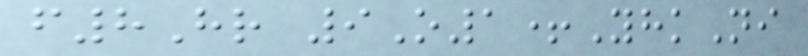f8Hr 9O1+YhkNi
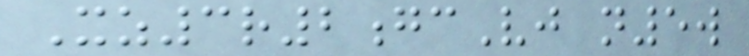Xz3r2gcVj n5w
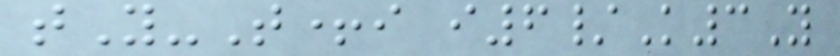tY-T+i i6/K3Y
